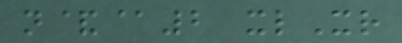n&@2 xlXr
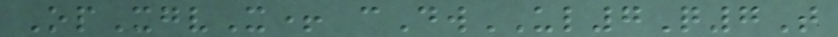OpXgvX+ cDwUL7Q7T
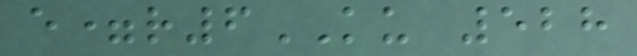e=r6KU 528
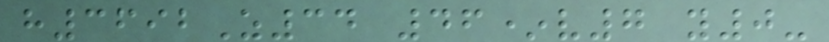h3692Z34 46*v7 y0-
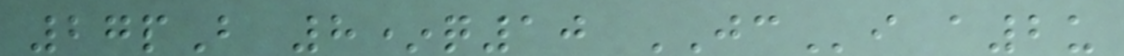27pB 8*q10 JCi a2u
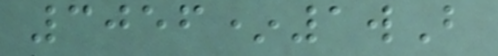3056*1wB
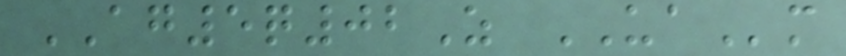AG5q02Z UAm
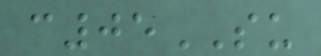c05SU
